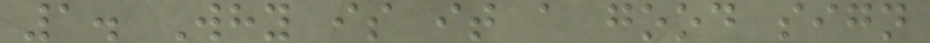1. Why is it a good sign
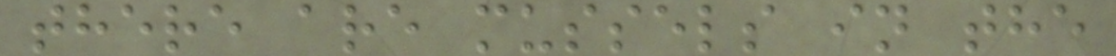there are mussels in the
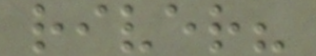river?
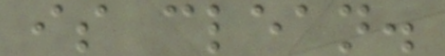is clean.
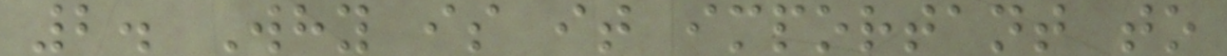2. Why is it important to
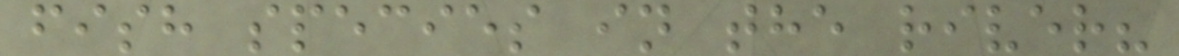fish species in the river?
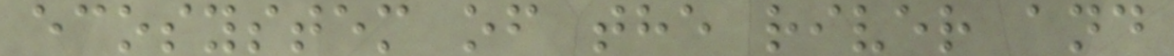ecosystem of the river and
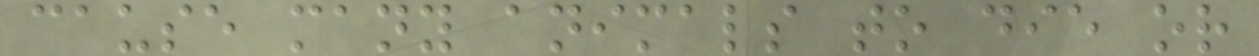cause many animals to die or
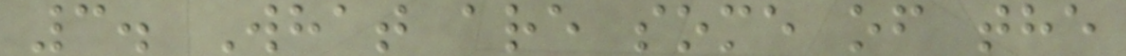3. What are some of the
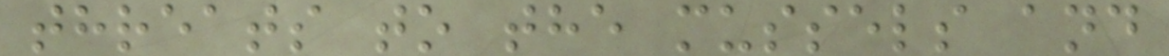threats to the mussels and
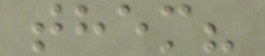them?
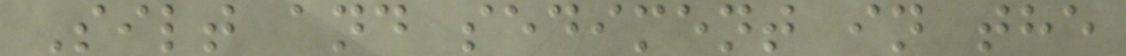Silt and sediment in the
